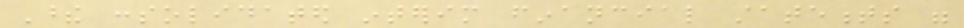These consolidated interim financial statements were
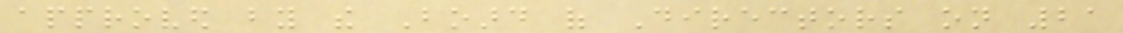approved by the Board of Directors on 21
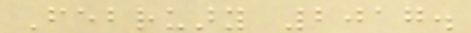February 2017.
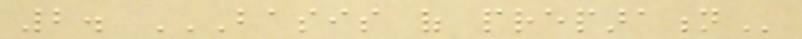2. BASIS OF PREPARATION
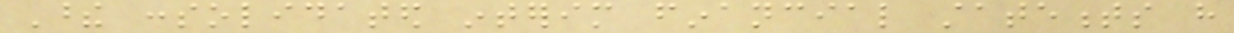These consolidated interim financial statements have
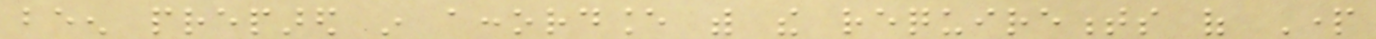been prepared in accordance with the requirements of Part
